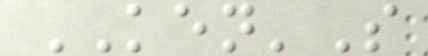KEN'S
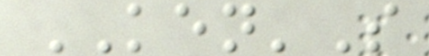KEN'S
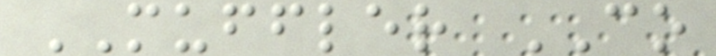MUFFLER CO
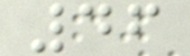46
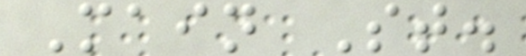Main St.
